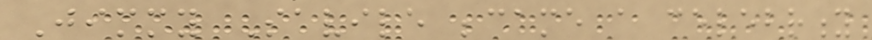Jimmy Savile became a celebrity
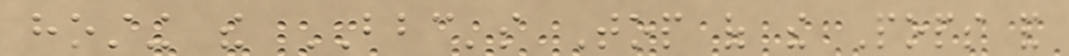hosting the BBC's Top of the Pops and
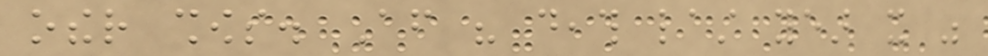other shows. After his death last year it was
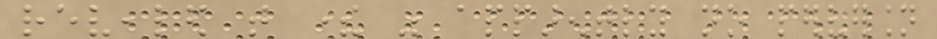revealed that there was apparently no perversion
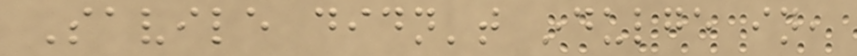Savile didn't indulge in,
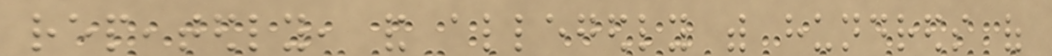repeatedly, and allegedly with hundreds of
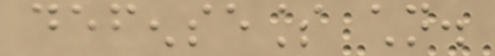defenseless children.
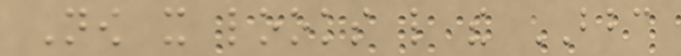Now it looks like the BBC
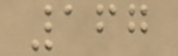167
